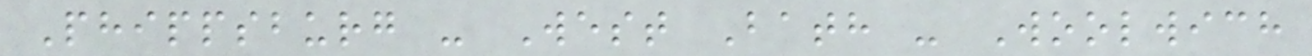Phippsburg - West Bath - Woolwich
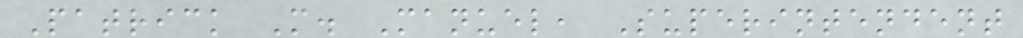Patrick M. Manuel, Superintendent
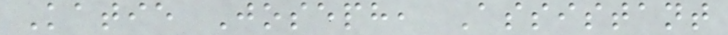Katie Joseph, Assistant
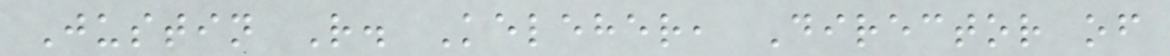Justin R. Keleher, Director of
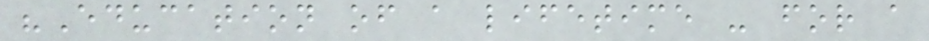"Education of a lifetime - for a
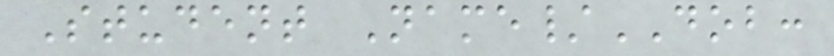Student Name/DOB:
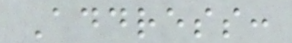Address:
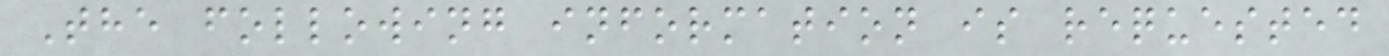The following information is requested
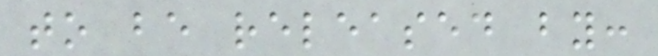to be released by:
